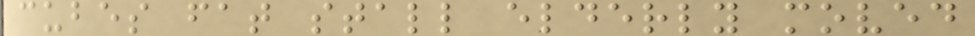cubes fat stall elderly moved
